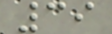39
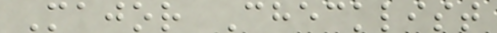Major Checklist
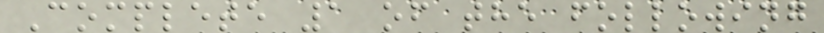Complete 1 of the following
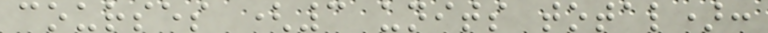courses (3 units total):
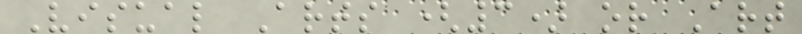Visual Arts (3) or Art
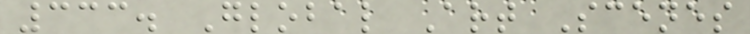333. Global Art Scenes
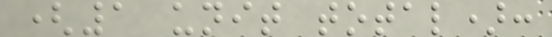(1 unit total):
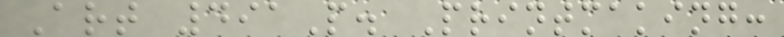Art 491P. Printmaking:
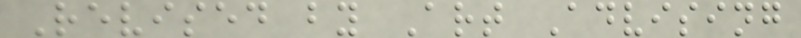Revised by Art Advising
